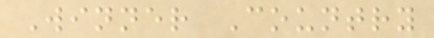Winner Country
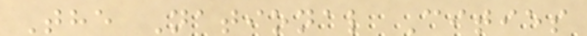The National Cities
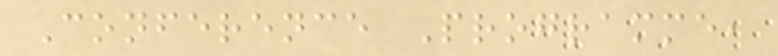Conference Programme,
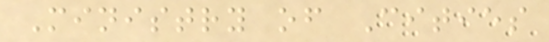Ministry of Cities
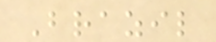Brazil
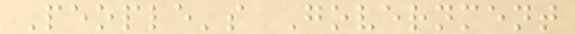People's Government
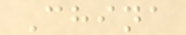China
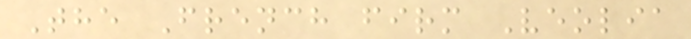The French firm Veolia
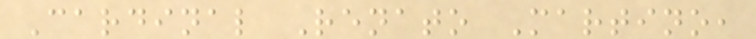Cardinal Renato Martino,
